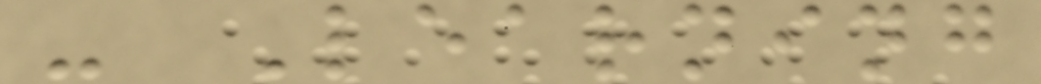- Learning
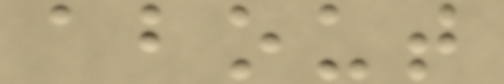about
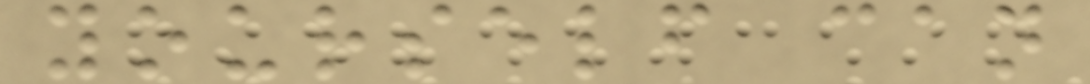yourself can
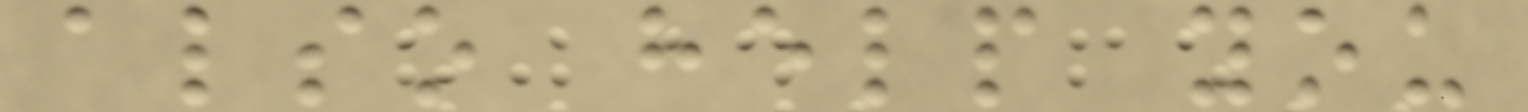also help you
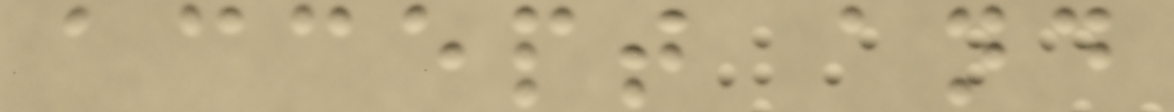accept and
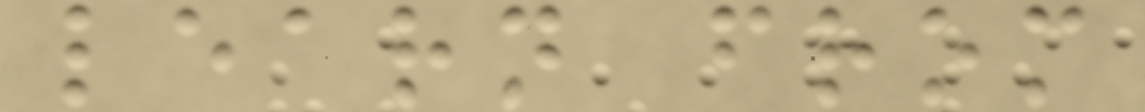learn from
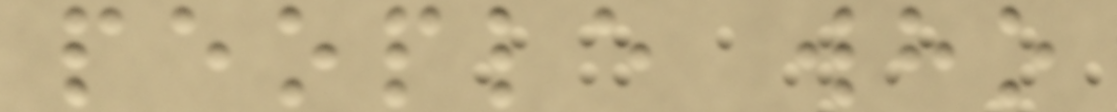people who
